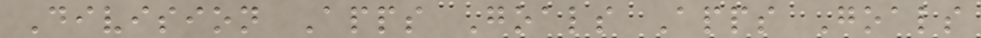Division Apps Goals Apps Goals
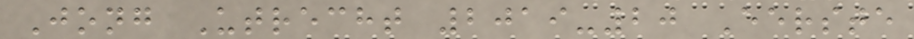Jong Utrecht 2019-20 Eerste
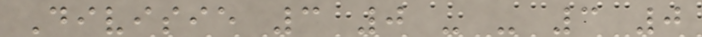Divisie 3 0 - - 3 0
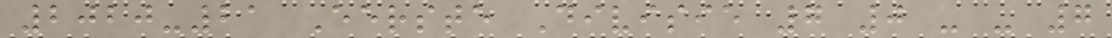2020-21 Eerste Divisie 7 0 - - 7
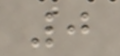0
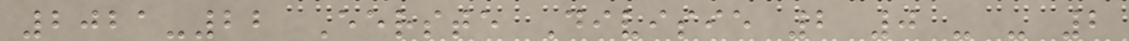2021-22 Eerste Divisie 2 0 - - 2
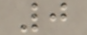0
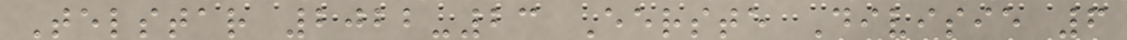Telstar 2022-23 Eerste Divisie 6
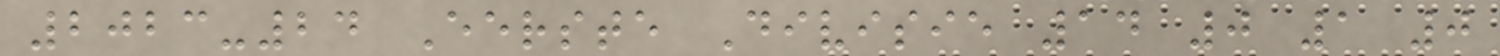2023-24 Eerste Divisie 14 0 1 0
